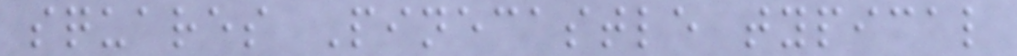squares Pinecastle typical
